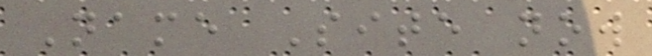Name Site now
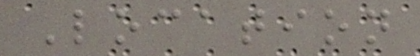Location
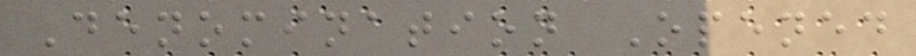Denomination Opened
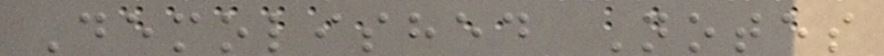Demolished Notes
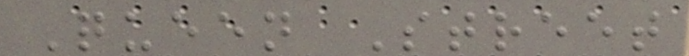Queen Street
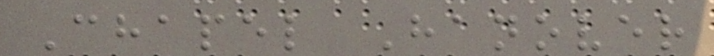Chapel Hanover
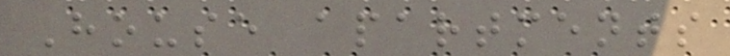House apartments
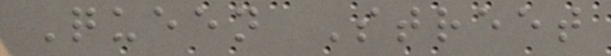Queen Street
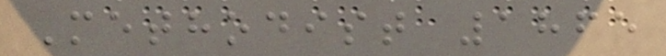Methodist 1865
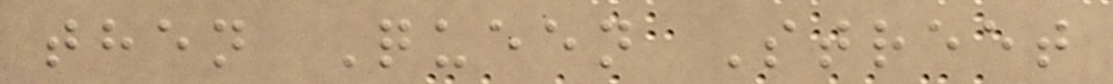then Queen Street
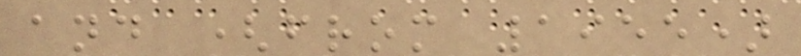and (from 1955)
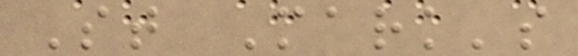St Mark's
